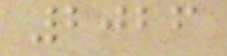2026
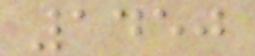1450
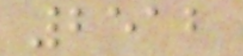2512
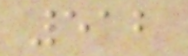512
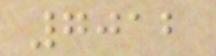7012
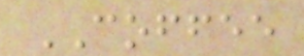COFFEE
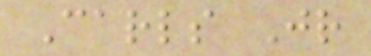Carls Jr
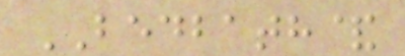BEDBATH&
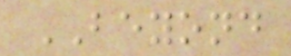BEYOND
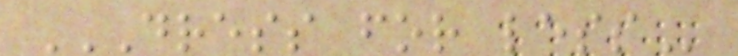DRESS FOR LESS
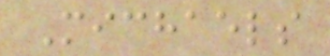Michaels
